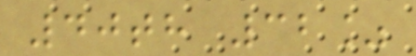40th 32%
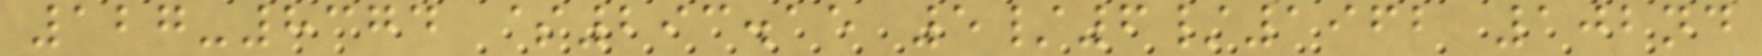127-8374 $293.15 5/6/1962 102nd
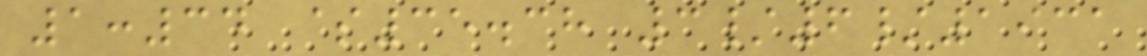1:34 $35.38 3/6/1931
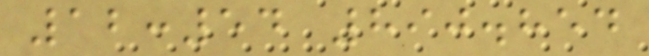12:54 890.854
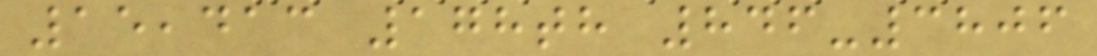15,413 178th 846-3806
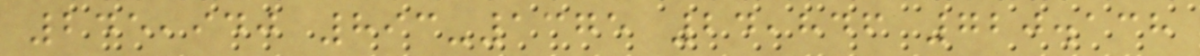245,940 893-1375 24,846 720.138
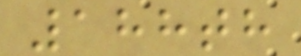188th
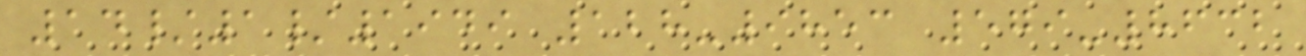14/1/1949 128-9853 579-8632
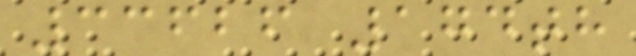33626 174th
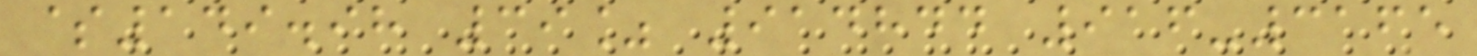$149.98 39% 914844 916-3165
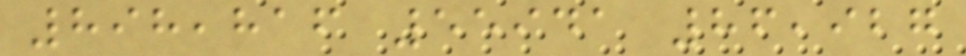898,816 55941 86,927
